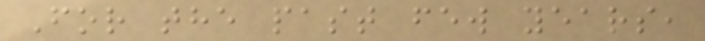For the past few years,
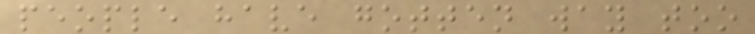people have gotten way too
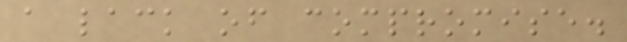a lack of compromise.
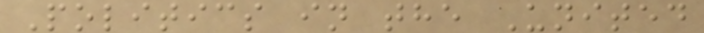Politics in the United
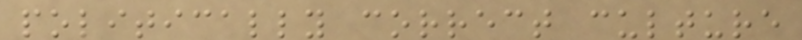politically correct culture
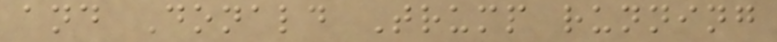and Donald Trump running
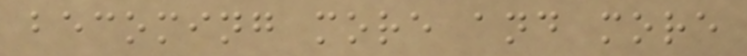becoming more and more
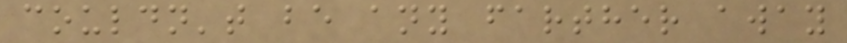couldn't be any farther away
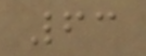63
